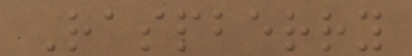Raspberry
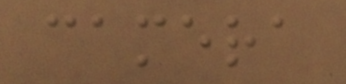camera
